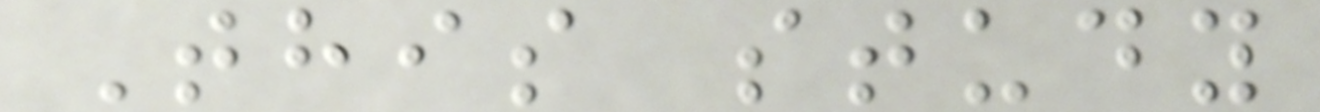This study
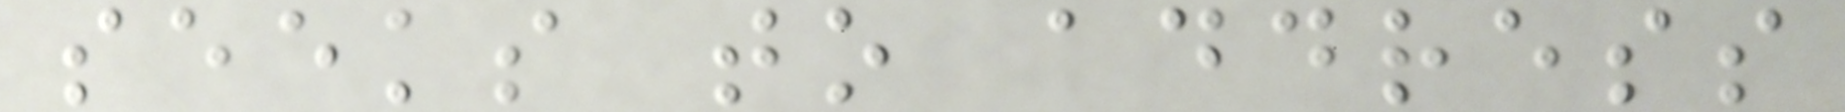seeks to address
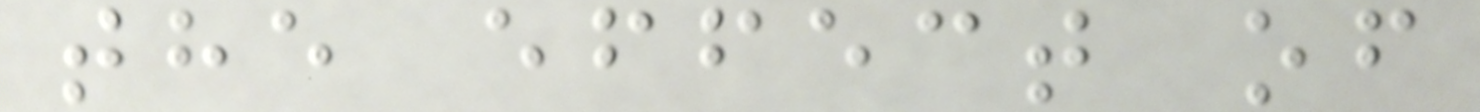the effect of
